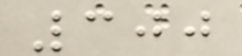300
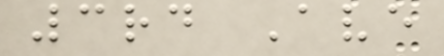3rd Ave
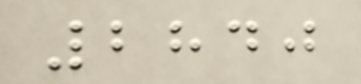2840
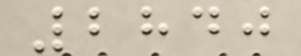2840
